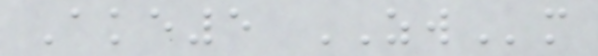Ake5 ZWm
